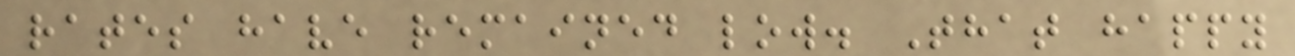rates have remained low. That happy
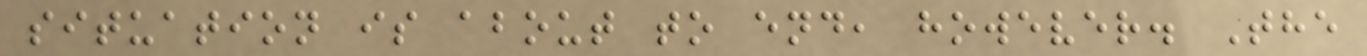situation is about to end, however. The
